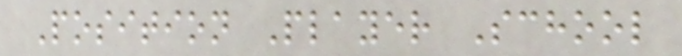Position Player School
